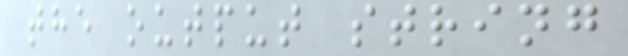the output string
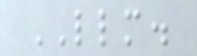LLM.
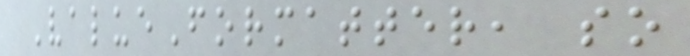ValueFormatter, so
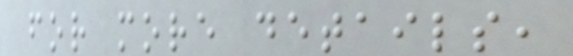for more details,
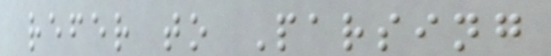refer to Parsing
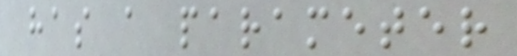has a parameter
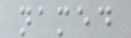named
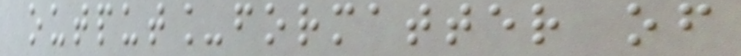output_formatter of
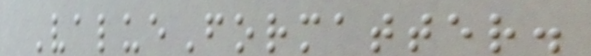ValueFormatter.
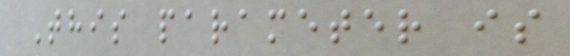This parameter is
